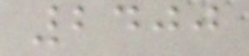2400
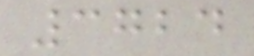3724
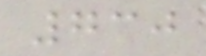730
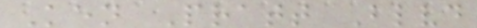Ken Pratt Blvd
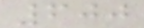600
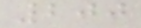200
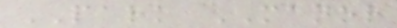PARK MANOR
